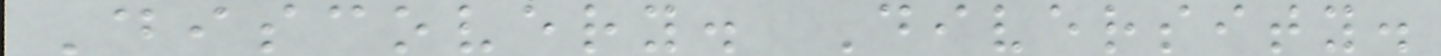Discovery. Diversity.
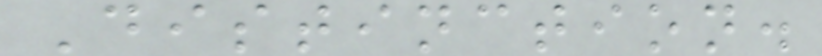Distinction.
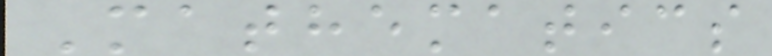Mathematics
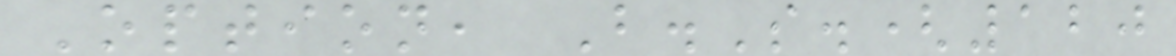Option, B.S.(120
